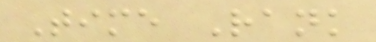Time Rank
